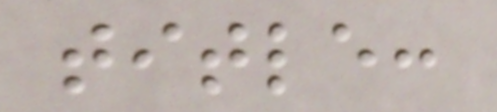title:
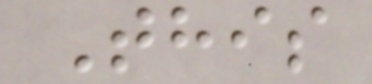This
